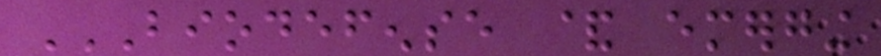BIODEFENSE & EMERGING
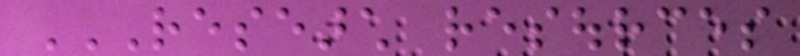RESEARCH RESOURCES
